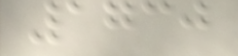1730
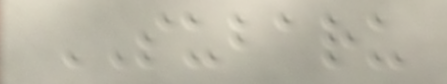SUBARU
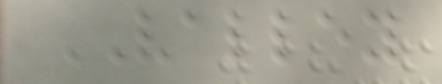VALLEY
